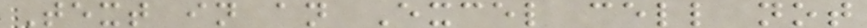Text in an Excel cell not
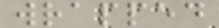wrapped
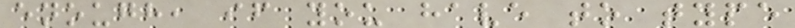enough, if you have to type
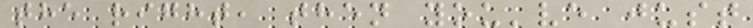the right, then you've just
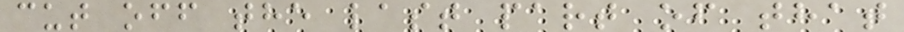cut off the last part of that
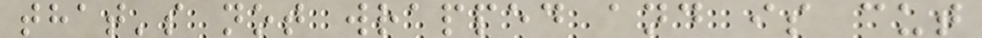that's not wrapped and is cut
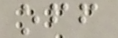off
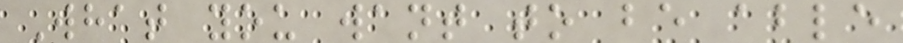What you want to be able
